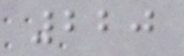220
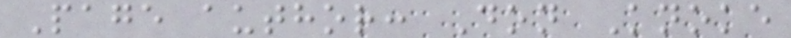Page author: Don Knoke
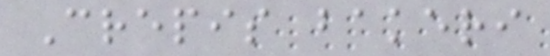Crepis bakeri
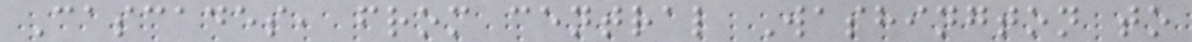Cascades, from central Washington to
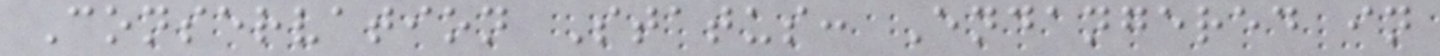Conservation Status: Endangered in
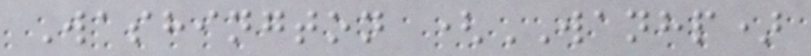Washington (WANHP)
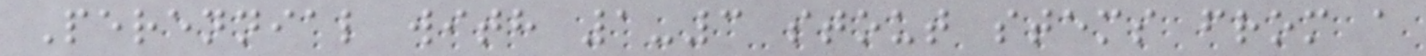Perennial with 1-3 stout stems from a
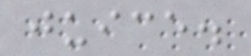juice.
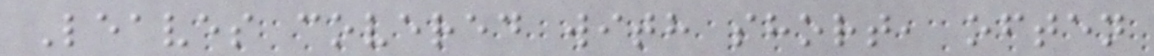Leaves covered with short, often
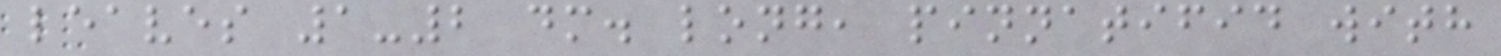leaves 1-2 dm. long, pinnatifid with
